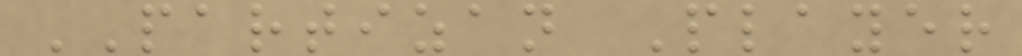PARTIZAN Player
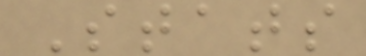Stats
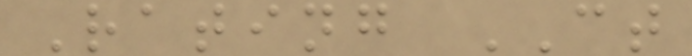Rating CT
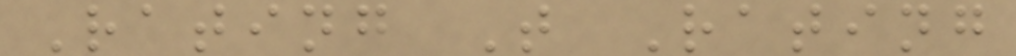Rating T Rating
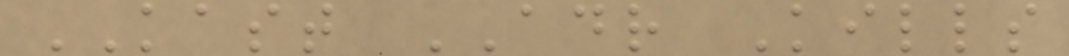KAST ADR Kills
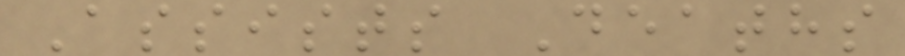Assists Deaths
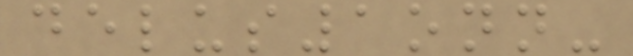delus1onn-
